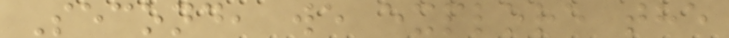Second, we explore the
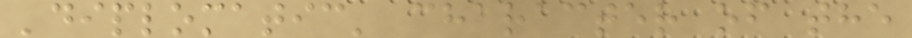'diplomatic' character of the
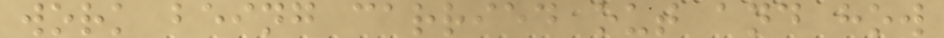work being carried out and how
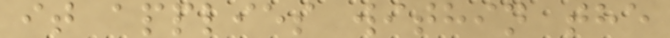it applies within the
